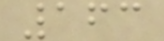163
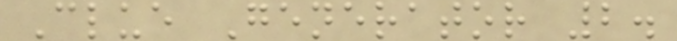Clue Generator 2.
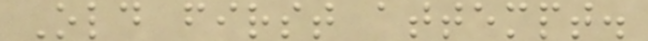Old first attempt.
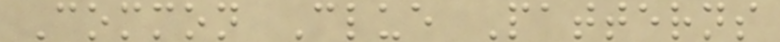Common Clue Patterns
